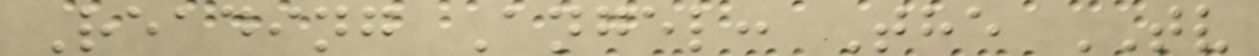Reading Angel: The TV
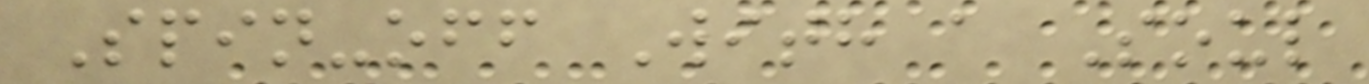Spin-off With a Soul
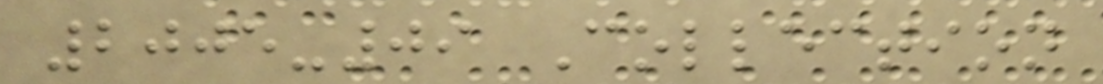2005-09 Collection
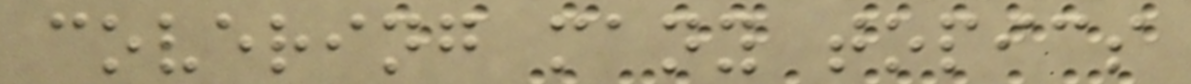covering many topics
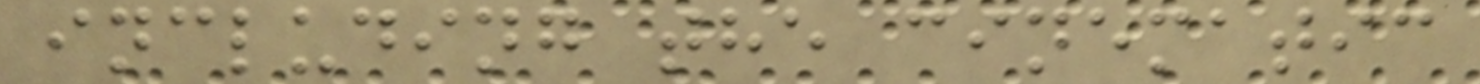including the cinematic
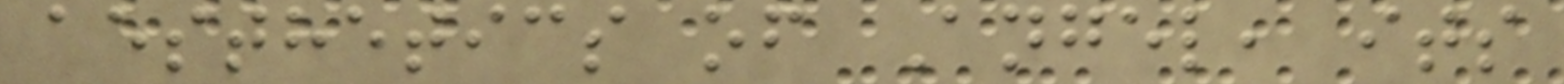aesthetics of Angel, its
